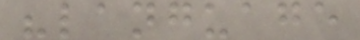"language
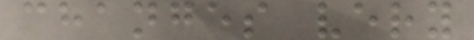changes very
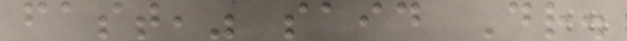fast," said Dr.
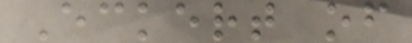Eckert of
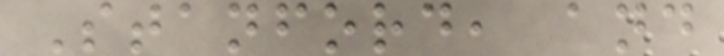Stanford, and
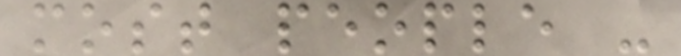most people -
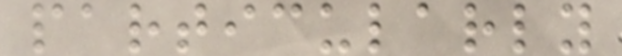particularly
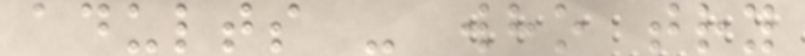adults - who try
